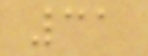31
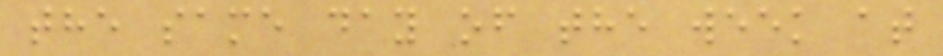the same day of the week at
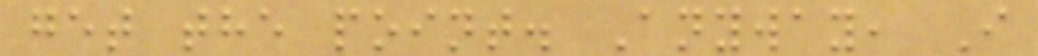get the point. Anyway, I
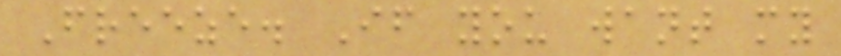Freeze. If you want my
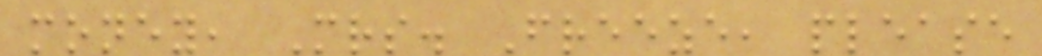money, Mrs. Freeze, please
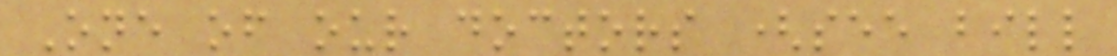One of our doctors (see bill
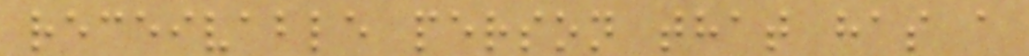receivable person that has a
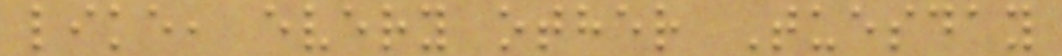like, every other Tuesday
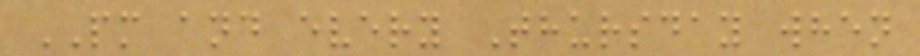PM and every Thursday when
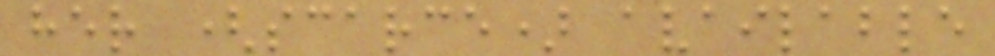her (scarce) available
